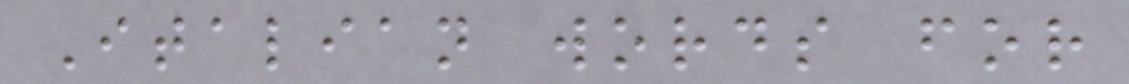Italian words for
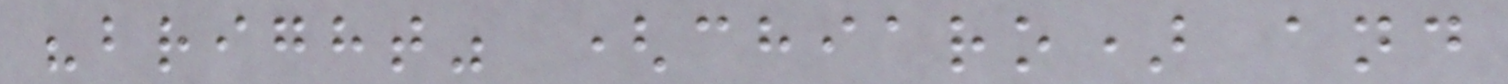"bright" (chiaro) and
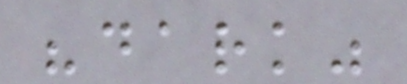"dark"
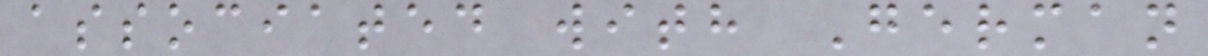associated with German
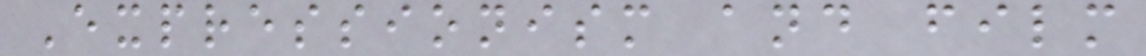Expressionism and film
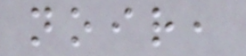noir,
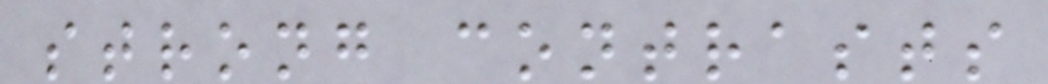strong contrasts
